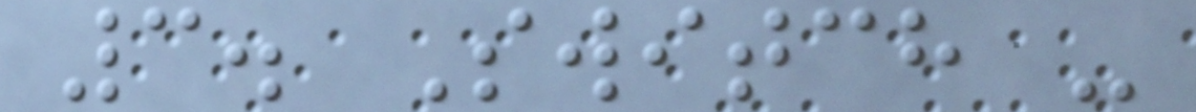3. Switch -
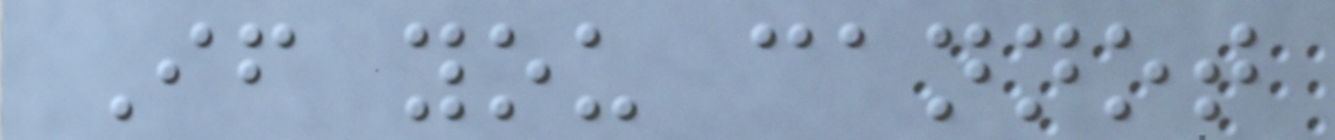If you cannot
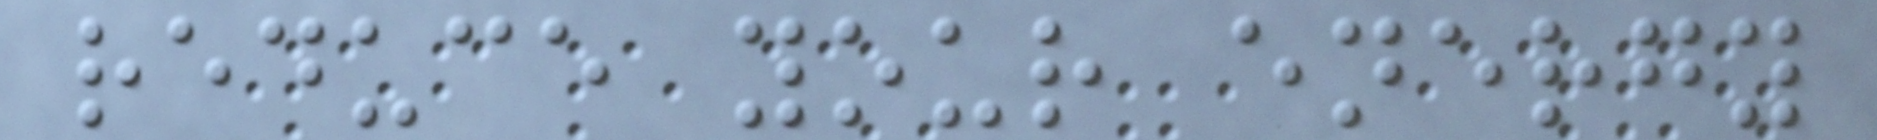reduce your energy
